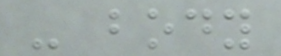- body
